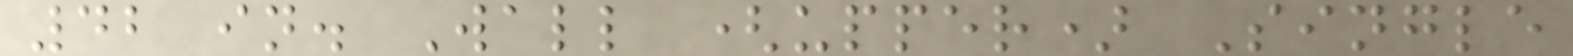42 in. Wall (upper) Single
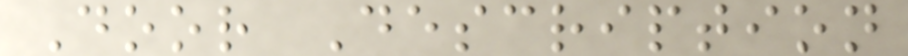Door Description
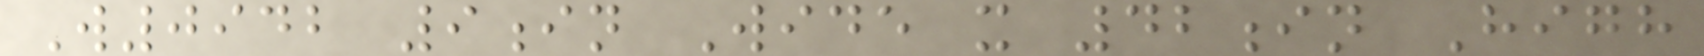W0942 9in Wide x 42in High
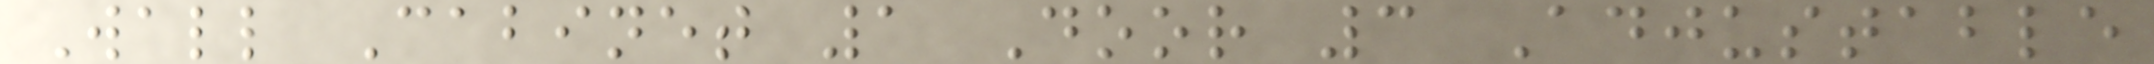Wall Cabinet 1 Door 3 Adjustable
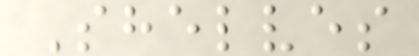Shelves
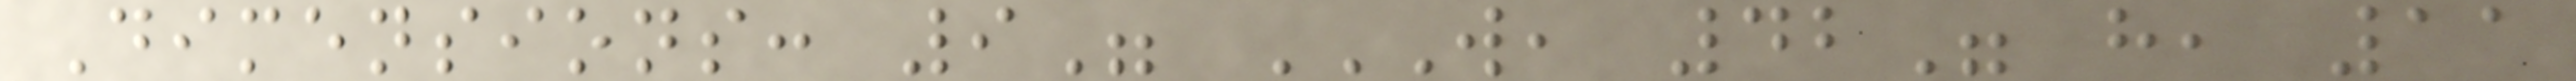Dimensions: 9" W, 42" H, 11
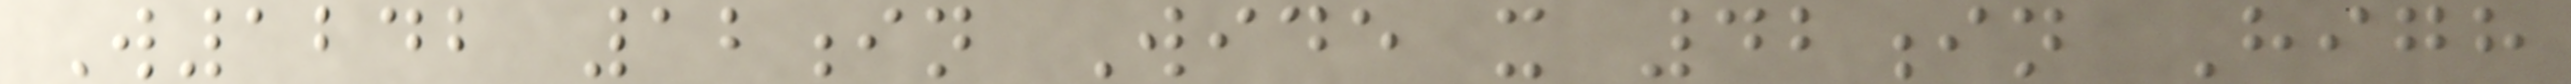W1242 12in Wide x 42in High
